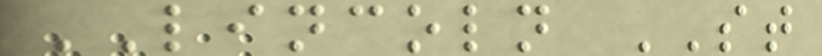LINCOLN ST
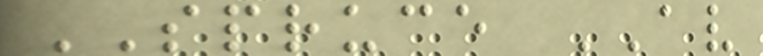SPRUCE AV
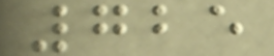725
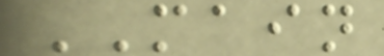MAIN
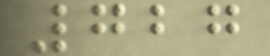727
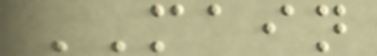MAIN
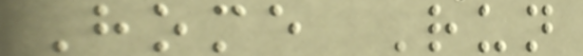Home Run
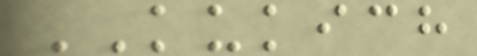KUKICH
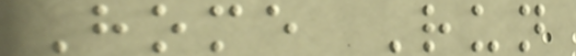Home Run
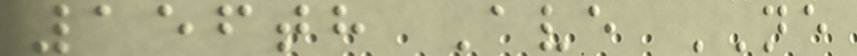156th Ave NE
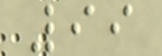99
